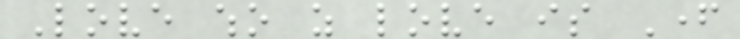Love who as love is Father
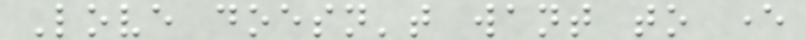Love doesn't want to ever
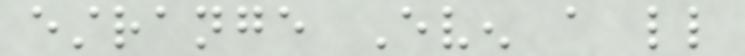estrange Even a little
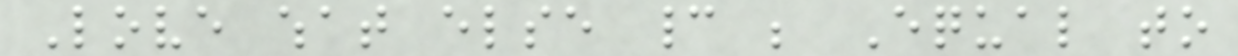Love what else cannot be Equal to
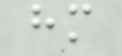him
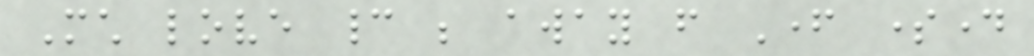Much love cannot be away from Father someday
